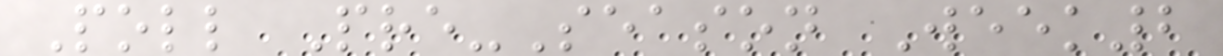Poll Pre-Season Week2
